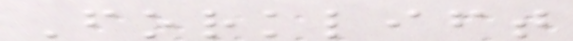Forklift
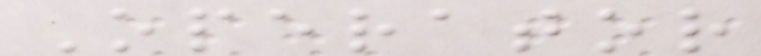Operator
